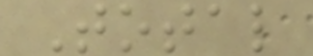Total
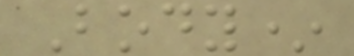Body*
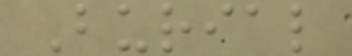Burial
